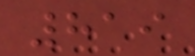819
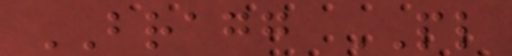BRAGG PL
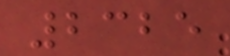2325
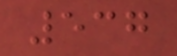537
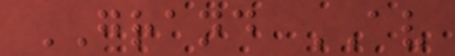GRAND AV
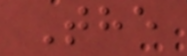The
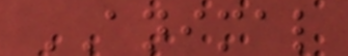ANIMAL
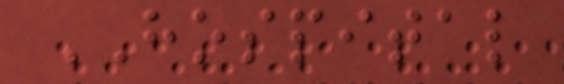HOSPITAL
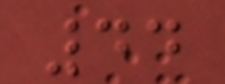44
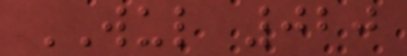WUL 020
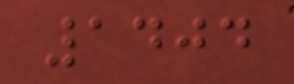1404
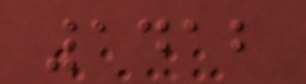1412
